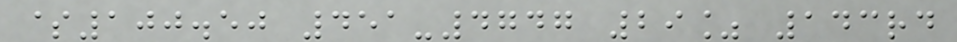$100.50 451-4747 29% 143rd
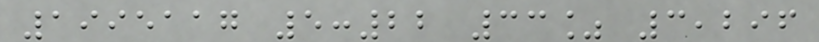1995117 5:22 33% 3,296
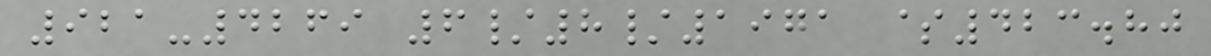921-4269 6/8/1971 $423.80
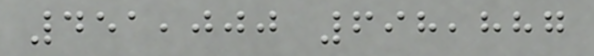451,000 698,887
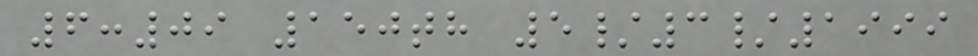6:09 150th 5/3/1999
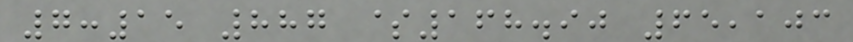7:15 887 $168.90 65,103
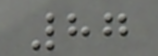87
